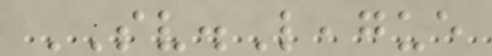SV.League
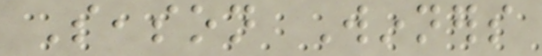Season Winners
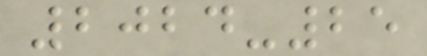2024-25
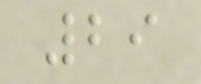29
